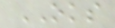OKS
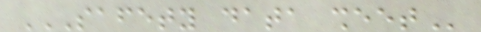SAFETY DATA SHEET
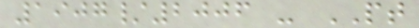1907/2006 - PT
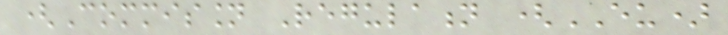(Commission Regulation (EU)
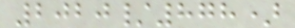2020/878)
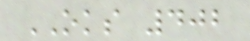OKS 402
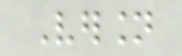Version
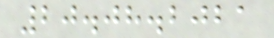20.08.2021
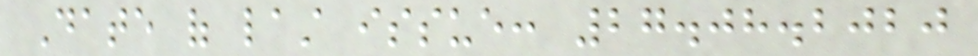Date of last issue: 27.08.2020
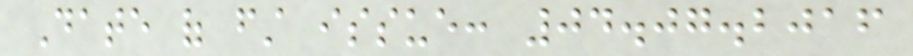Date of first issue: 04.07.2016
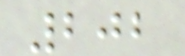202
